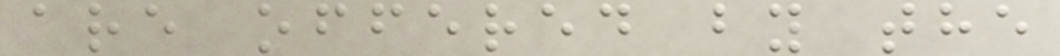are offered by the
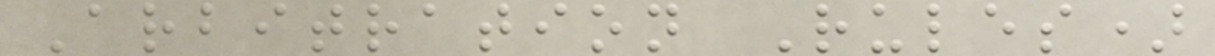Arbitration Rules)
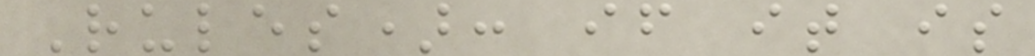Rules): if it is
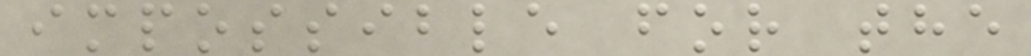impossible for the
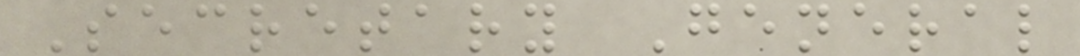Secretary General
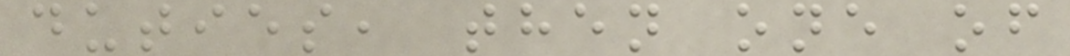duties, then one of
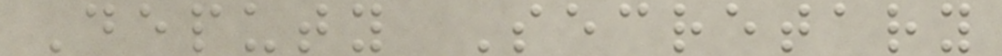Deputy Secretary
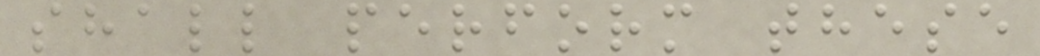shall perform these
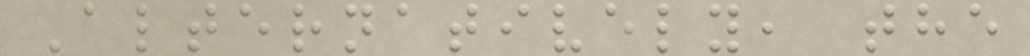Alternatively, the
